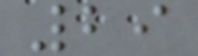29
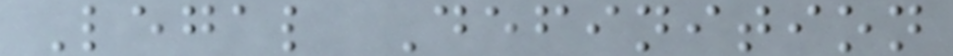Legal Definition
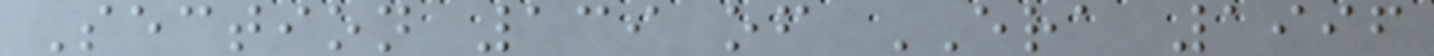Section 139 of ERA 1996
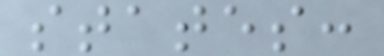states:
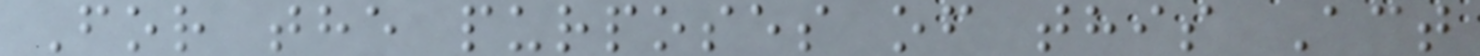For the purposes of this Act
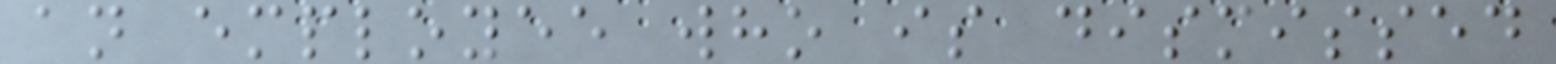an employee who is dismissed
